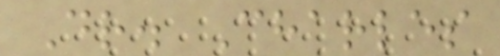Dr. Charles
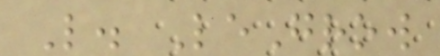L. LeGrow
